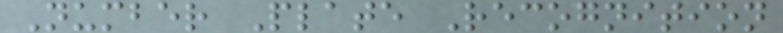Number Plate Recognition
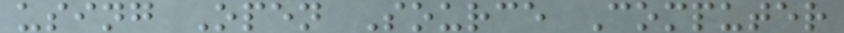using Open Source Computer
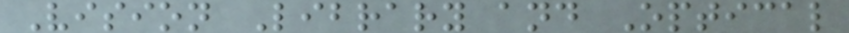Vision Library and Optical
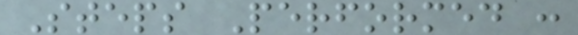Steps Performed :
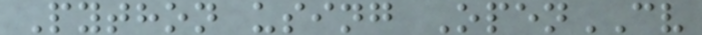Python using OpenCV
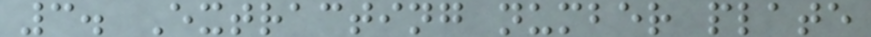3. Extracting number plate
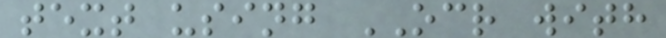text using OCR with
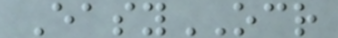EasyOCR
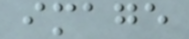image
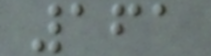161
